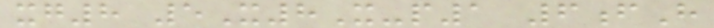xg8 5X8X-p1 6fH
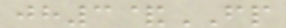jh3&FP
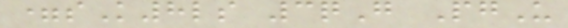=sK8ls 3qG PgU
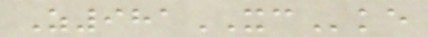Z981XCke
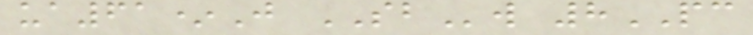ua61*J SBw 8PC
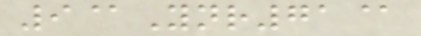9@Ynr71@
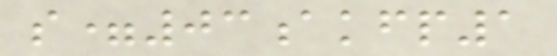s=03akfp1
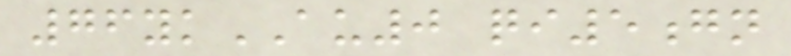76ykAU0 qi5gn
